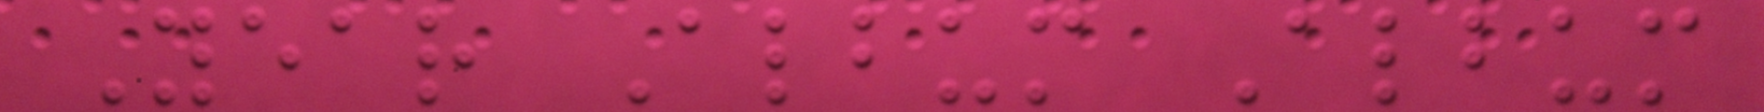Year Album Album
